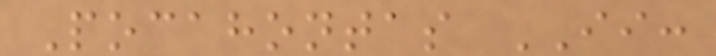Pocahontas II:
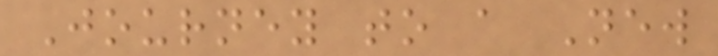Journey to a New
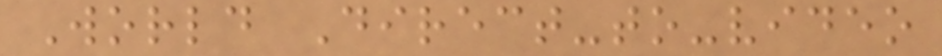World Direct-to-video
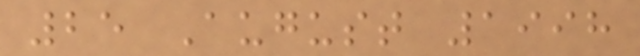25 August 1998
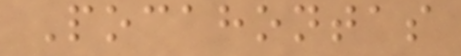Pocahontas
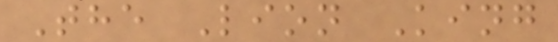The Lion King
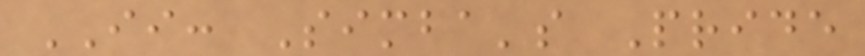II: Simba's Pride
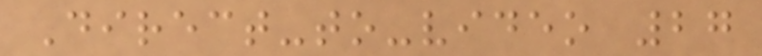Direct-to-video 27
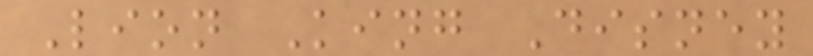Lion King Disney
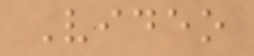Video
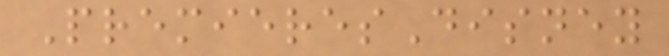PremieresDisney
